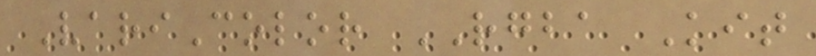VariColor RGBA Kit
